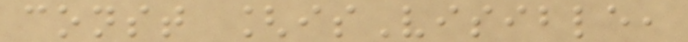const [isVisible,
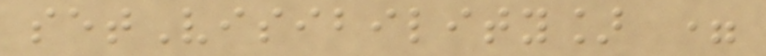setVisibility] =
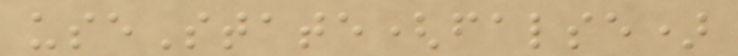useState(false)
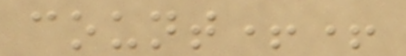count++
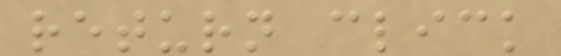return click
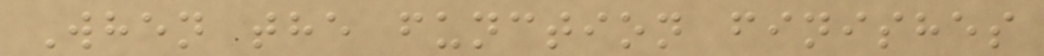When the function finishes
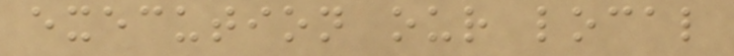execution our local
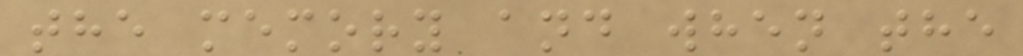the memory and when the
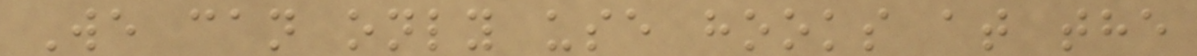We can only use hooks at the
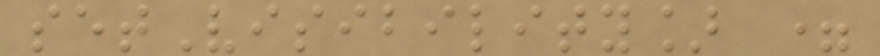setVisibility] =
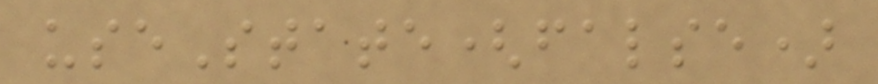useState(false)
